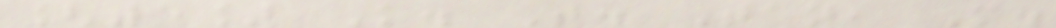[5] K. T. Tan, M.
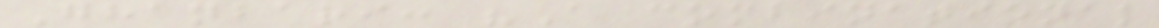Ghanbari: "A combinational
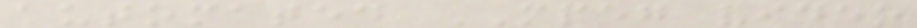automated MPEG video
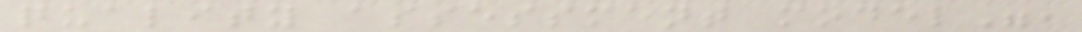quality assessment model",
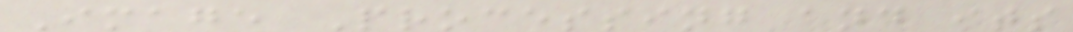Image Processing and its
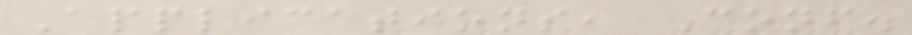Applications, Conf.
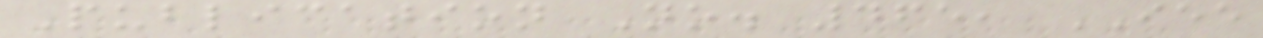Publication No. 465, IEE
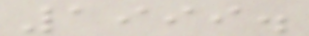1999.
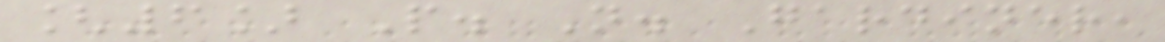[6] P. N. Gardiner,
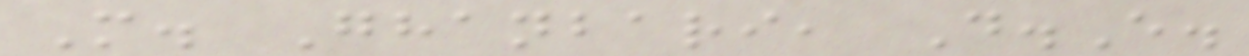M. Ghanbari, D.E.
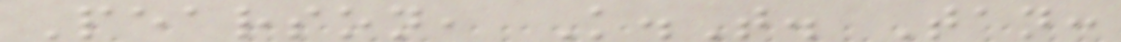Pearson, K.T. Tan:
